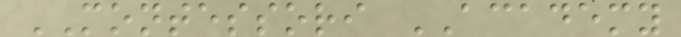MONTESSORI ACADEMY
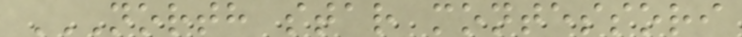NORTH STAR MONTESSORI
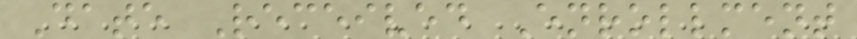Date Received Enrollment
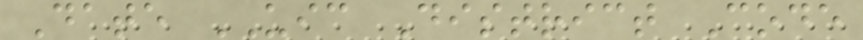Date UIC District Code
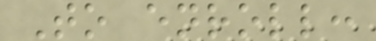To enroll:
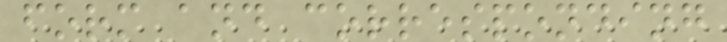form and corresponding
